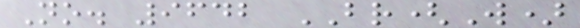No. 9642 BR(W)
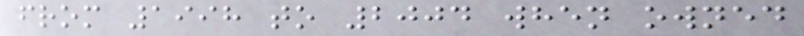from 1998 to 2004 when owned
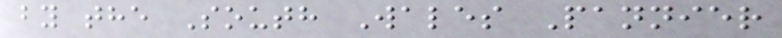by the South Wales Pannier
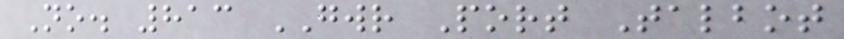No. 813 GWR Port Talbot
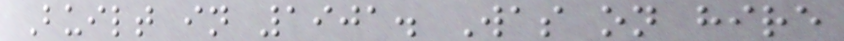Built in 1901. Was on hire
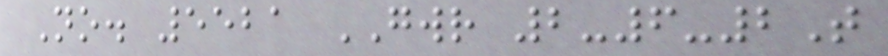No. 5521 GWR 2-6-2T
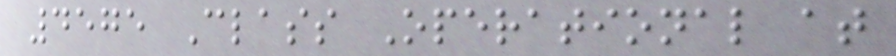4575 Class Operational at
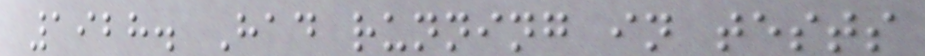1928. Had running in tests
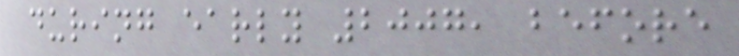during early 2007, before
